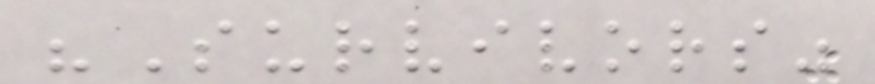"Survivors"
